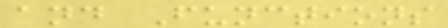and Functions
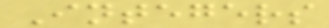Integers
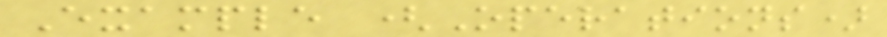Example (Operations)
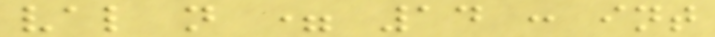val n = 14 : int
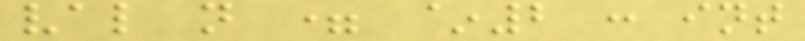val n = ~2 : int
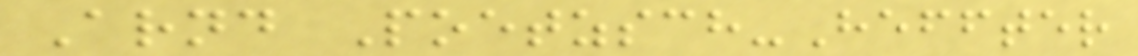Arnd Poetzsch-Heffter
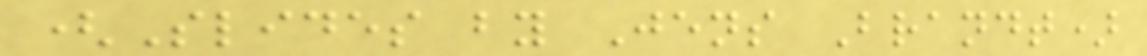(Slides by Jens Brandt)
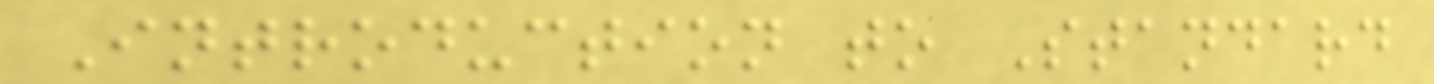Introduction to Standard
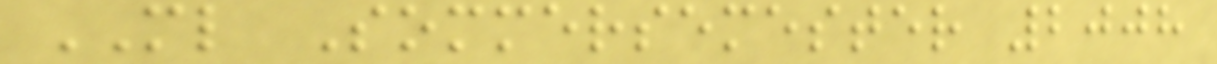ML Sommersemester 2008
